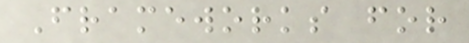Frameworks for
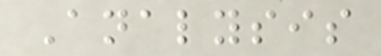Analysis
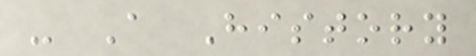- A History
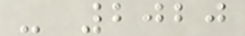- 2020
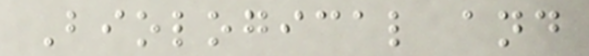Biological and
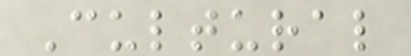Cultural
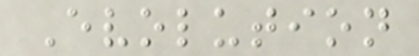Evolution
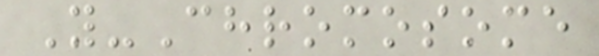Y-Chromosome
